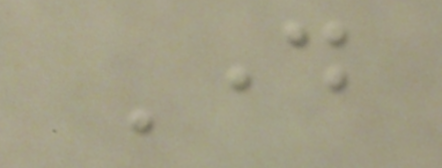Day
